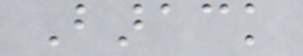Barack
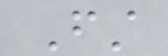First
